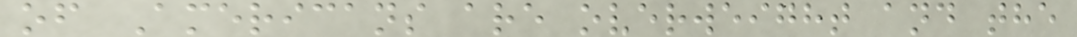of Americans are overweight and the
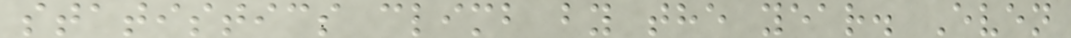statistics climb by the year. Even
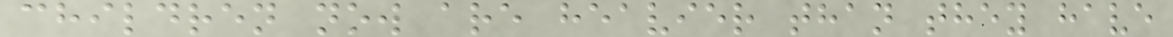children now are heavier than they have
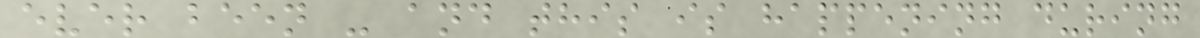ever been - and this is happening during
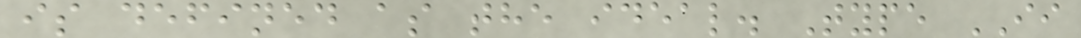is defined as the ideal. Type II
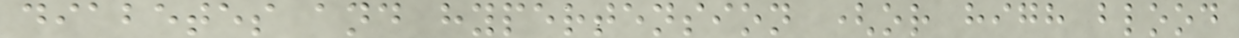diabetes and hypertension (or high blood
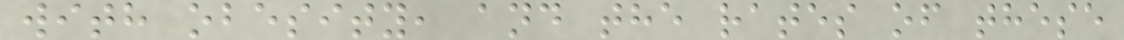with obesity, and the rates of these
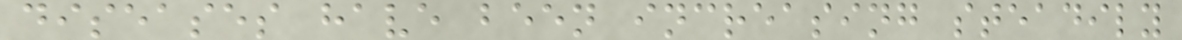diseases have been increasing steadily
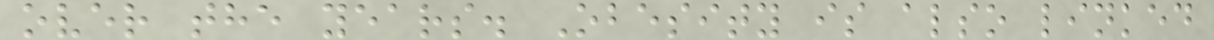over the years. Obesity is also linked
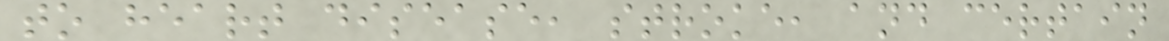to heart disease, stroke, and certain
